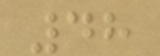48
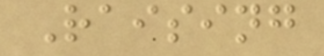Raising
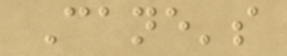Cane's
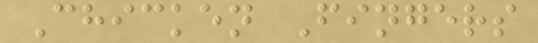Chicken Fingers
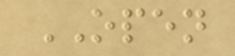OPEN
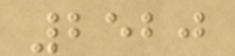2520
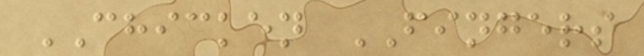CHICKEN FINGERS
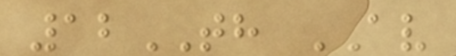12TH AV
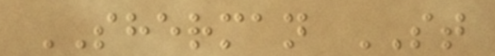SHERMAN ST
